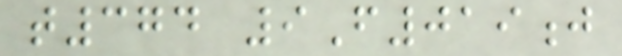t374 9F019j
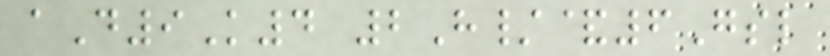aD9K4 2H/&6Gsl
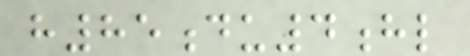h85du4hl
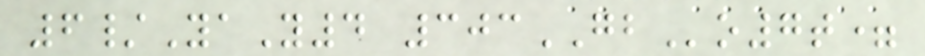6/YaY4 303GBo7t=
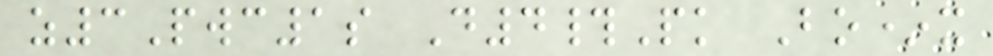z3Pwc1s D4#Pk Bo*x
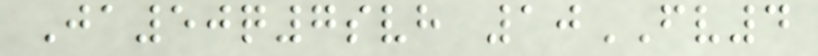Ja50q7svh 10FV4
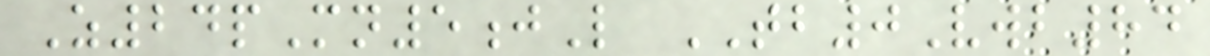Z24pMn5jL TB0Vwb84
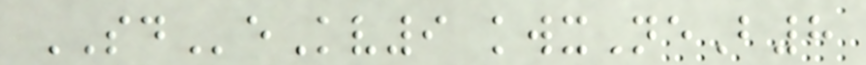SDeKv9 kwxNeB8
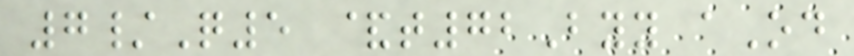7/Q5 &t72Byy aOd
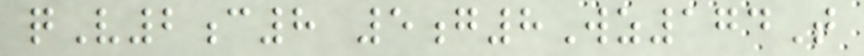qV2c8 5g8Wz174T
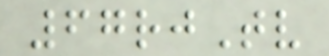67rjTv
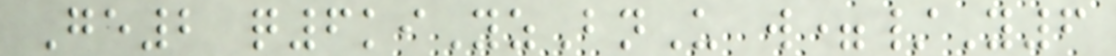Ge2 q6kiYzBnU w=/Y6
